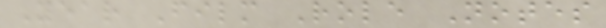Year Film Role Notes
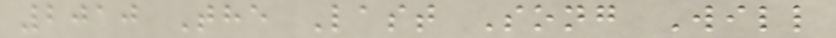2010 The Last Song Will
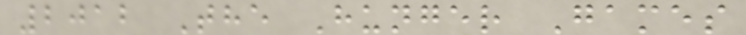2012 The Hunger Games
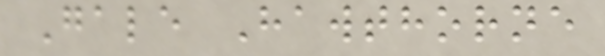Gale Hawthorne
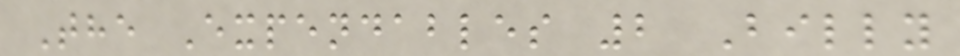The Expendables 2 Billy
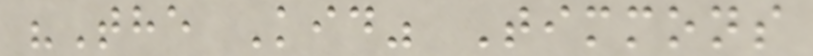"The Kid" Timmons
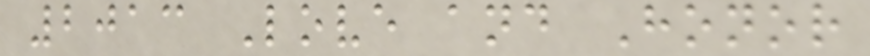2013 Love and Honor
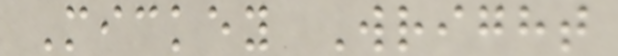Mickey Wright
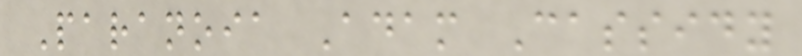Paranoia Adam Cassidy
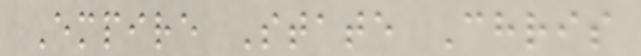Empire State Chris
